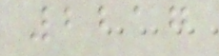2217
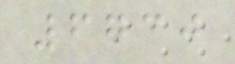6730
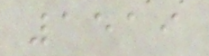1519
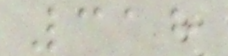318
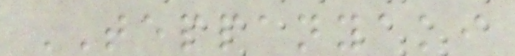TEPPANYAKI
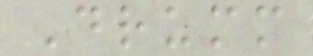Drumm
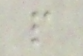p
